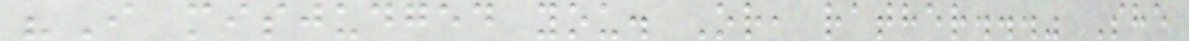"I misjudged you. Or, rather..." She
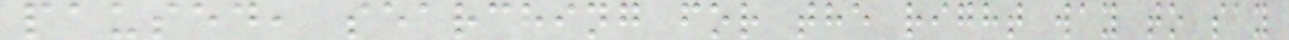paused, searching for the right way to say
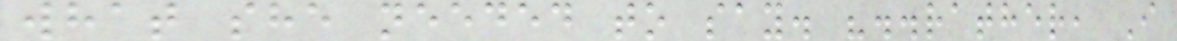what she needed to say. "..rather, I
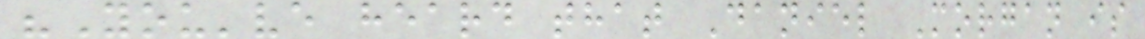"You've heard that Daniel Morgan is
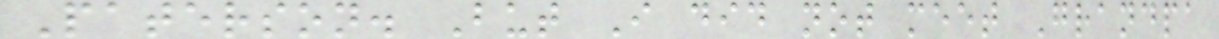Paterson. But I did not meet Grandpa
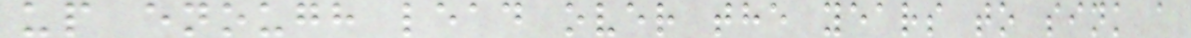up enough lead over the years to sink a
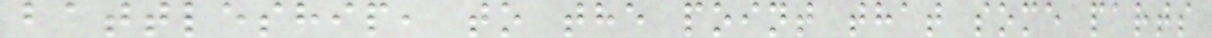battleship, to the point that some parts
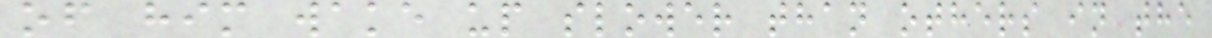of him wake up slower than others in the
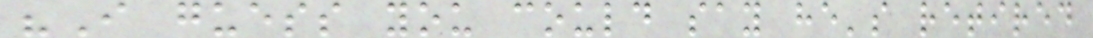"I guess you could say he's retired
